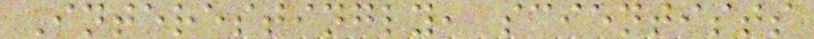Interestingly, scientists
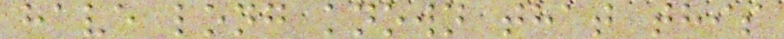have long known that this
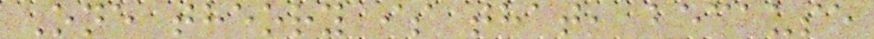One theory is that, because
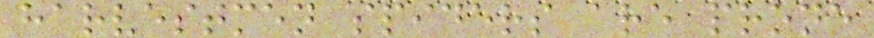harvestmen spiders are prone
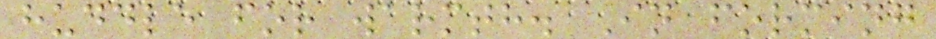huddle for warmth. In forming
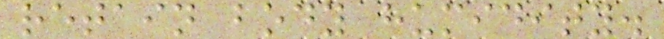retain body humidity.
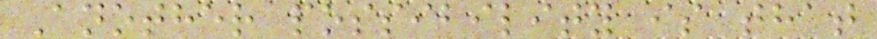Another possibility is that
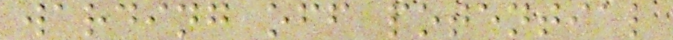warding off potential
